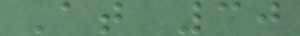At 30
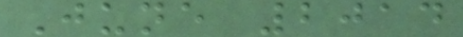June 2014
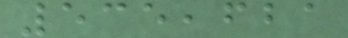535,621
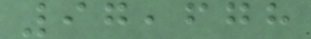97,678
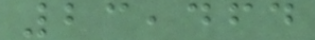23,464
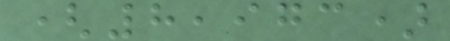(8,973)
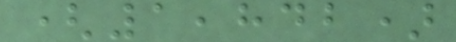(1,842)
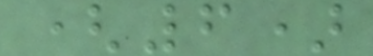(6)
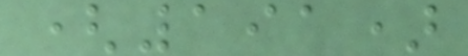(191)
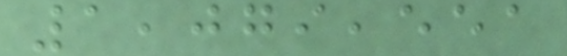1,079,551
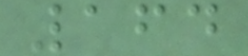164
